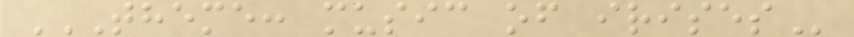THEME: MUSIC OF IRISES
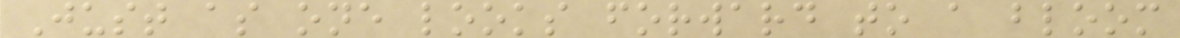Just as one looks forward to a bloom
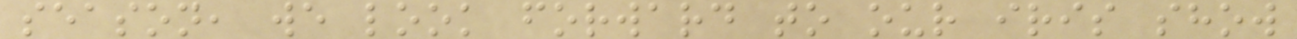season, we look forward to our iris show
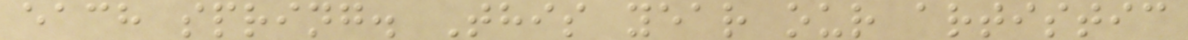each spring. This year our artistic
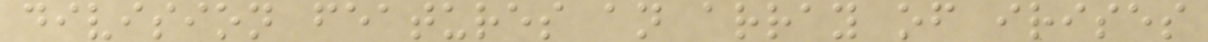division features an array of irises
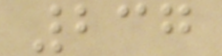237
